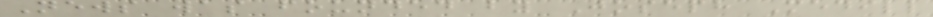News was founded by Joseph Medill
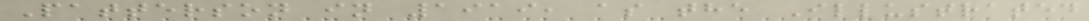Patterson in 1919, as the Illustrated
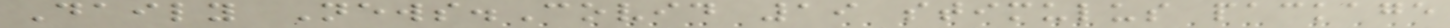Daily News.Covid 19 stimulus package
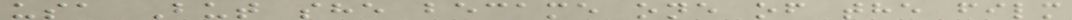usa But she became one of the film
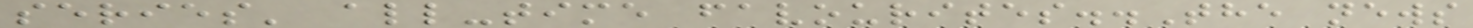series' all-time favourites..The news
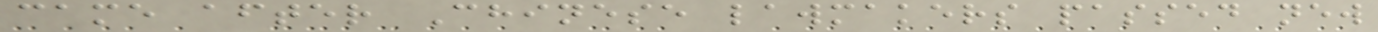came after Chinese lawmakers passed new
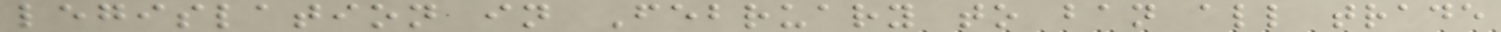legislation in February to ban all trade
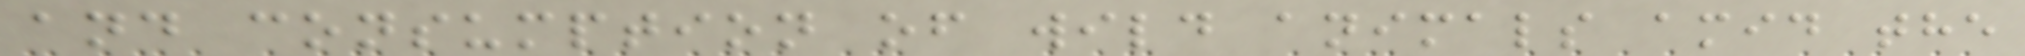and consumption of wild animals amid the
